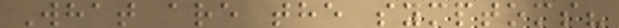What are the symptoms?
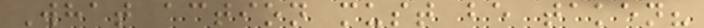What action must be taken?
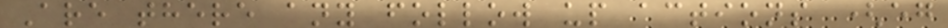Are there any follow up actions (eg
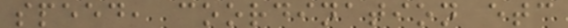speed, coordination etc
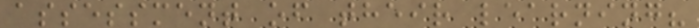assessment of their learning?
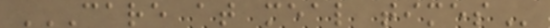CARE AT MEAL TIMES
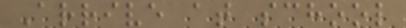Arrive at school
